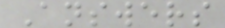Answers
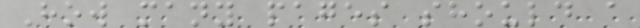How many pages should a
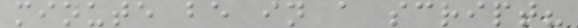minute be in a script?
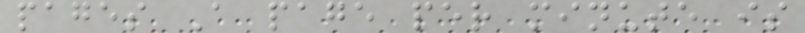pages A page per minute is
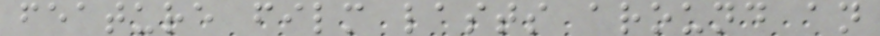feature film lasts around an
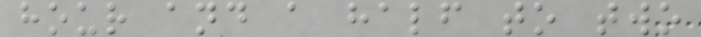hour and a half to two
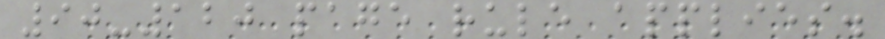90-120 page rule applies.
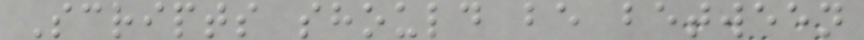Scripts should be between
